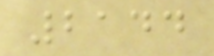2144
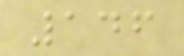146
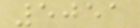5051
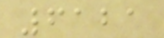6121
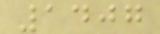1407
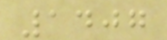1407
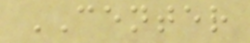CENTER
